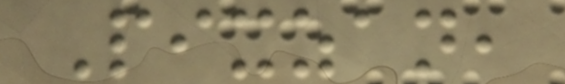Pixzan,
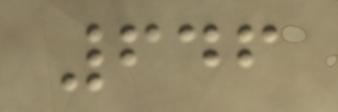646
